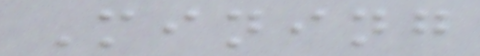Mining
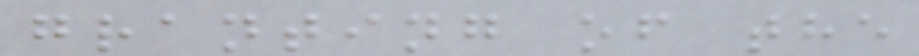granting of the
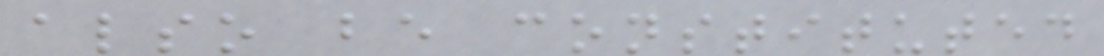also be constituted
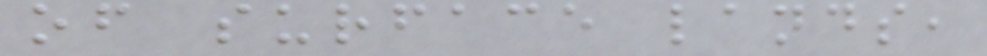of surface lands,
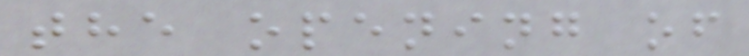the opening of
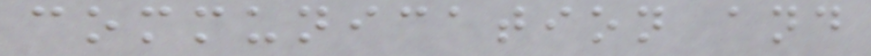communication and
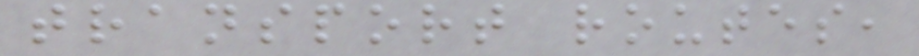transport routes,
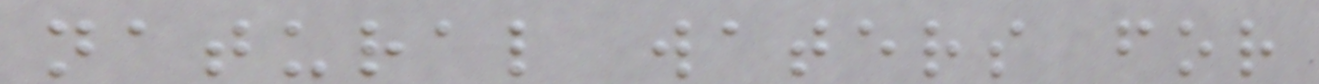natural waters for
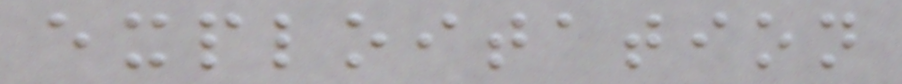exploitation
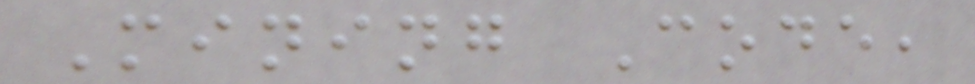Mining Code,
